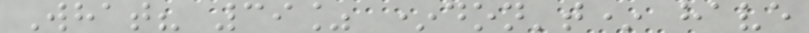What? 39% *don't* have
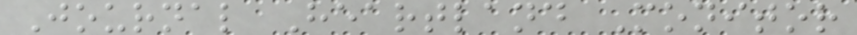Journal Heartland Monitor
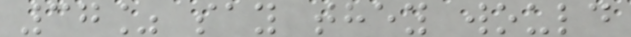37% say they would
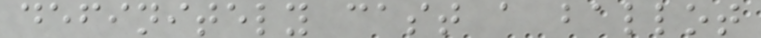definitely cast a ballot
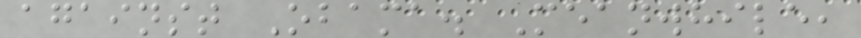against Obama. Meanwhile,
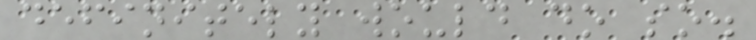definitely would do so.
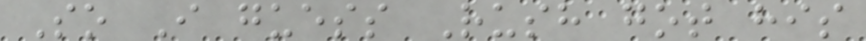So I guess Rush got his
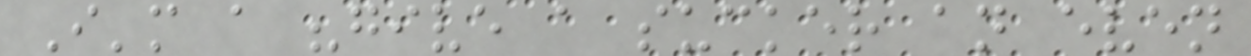I'm a "give a sucker an even
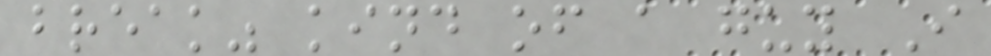break" kind of a guy I
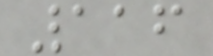116
